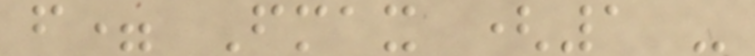f= Fmax (1 -
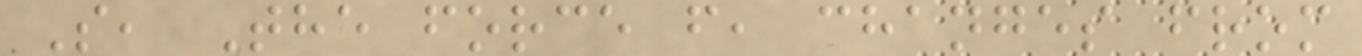S, The force f, changes from
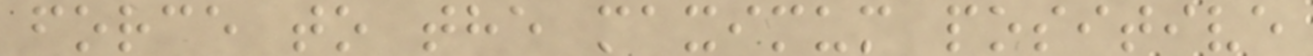force to the maximum positive
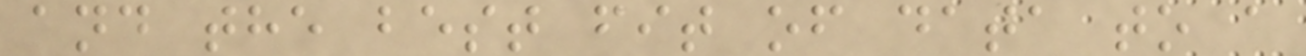and the best fit of data to a
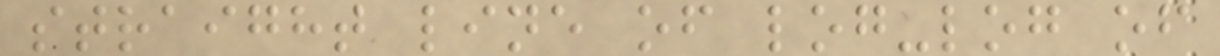straight line of log-log of
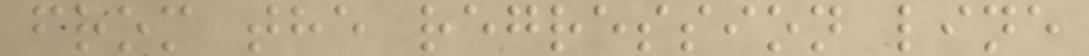from the regression line
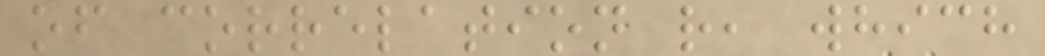of correlation r, which
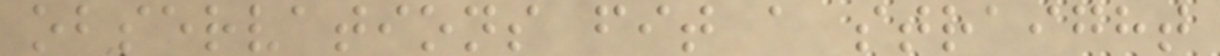observations fit a straight
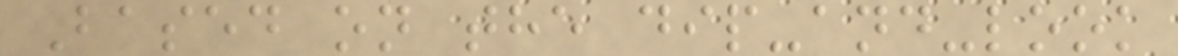Based on the dip-and-look
